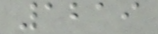1219
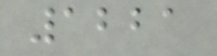1221
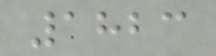1823
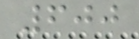600
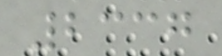2337
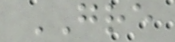GRE
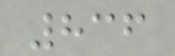836
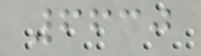6630
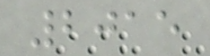2015
